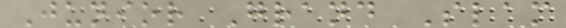Junior Grand Slam
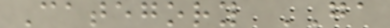Category GA
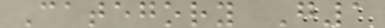Category G1
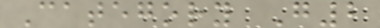Category G2
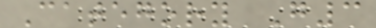Category G3
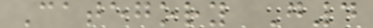Category G4
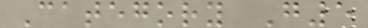Category G5
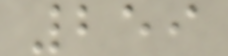259
